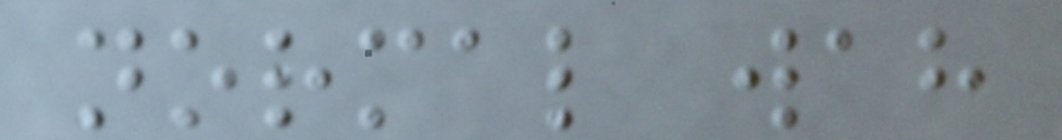normal wah
